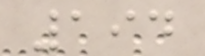194
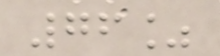76%
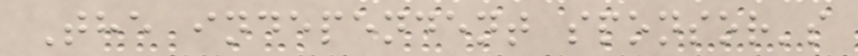The independent sponsor's
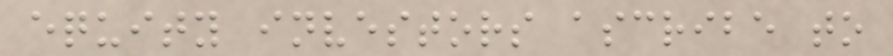equity investors ascribe to
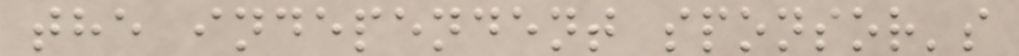the independent sponsor's
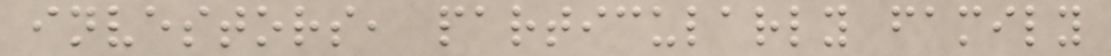investors, particularly family
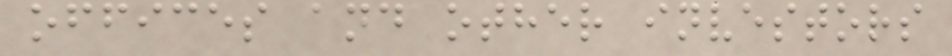offices and other investors
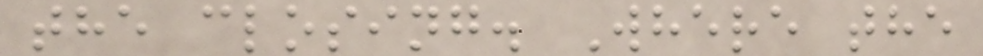the closing. Where the
